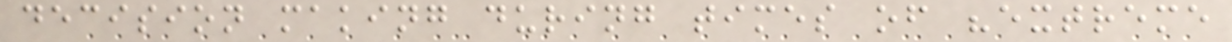decision making during times of "extreme
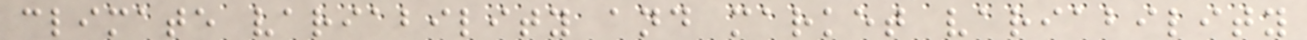climate variability and market variability
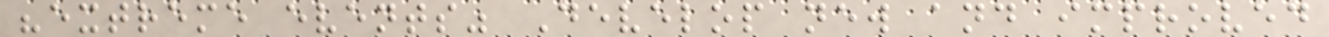"extreme events" Develop new and improved
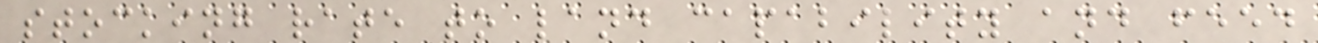stocking rate to land capability and feed
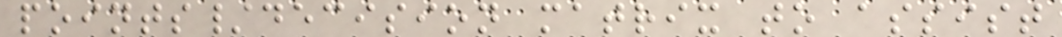points/decision matrix to assist
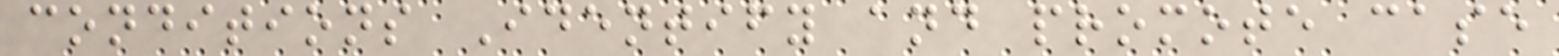conditions Identify and promote case
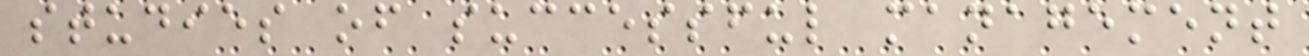studies of successful management
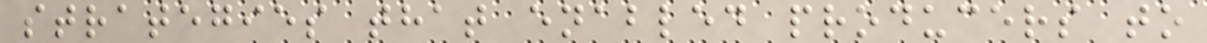strategies that enabled producers to
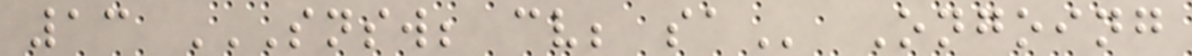13 SNSW; CV; SA Ongoing
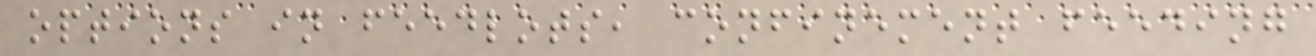options in feedlots, confinement feeding
